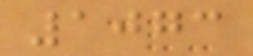1073
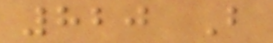820 B
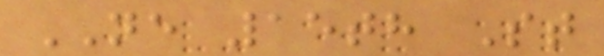NE 15th St
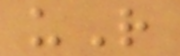uR
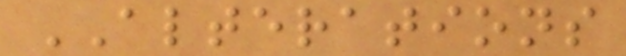ALTERATIONS
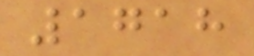1718
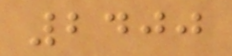2400
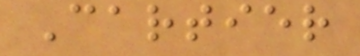Cartier
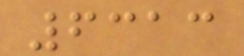6313
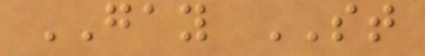GAY ST
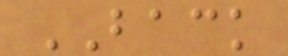BACK
